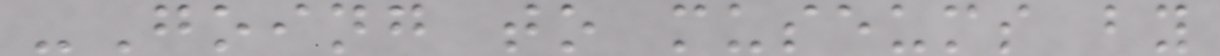-Going to museums by
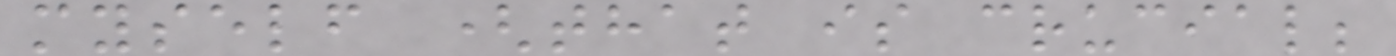myself (that is crucial;
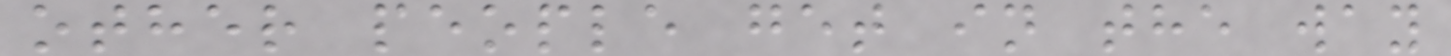other people get in the way
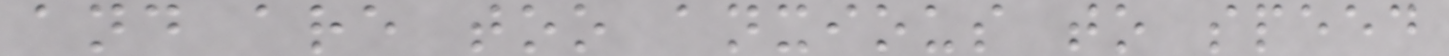and are too anxious to speed
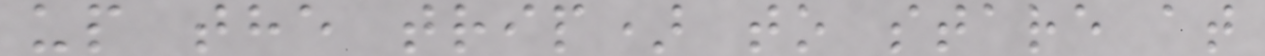up the trip) to stare at
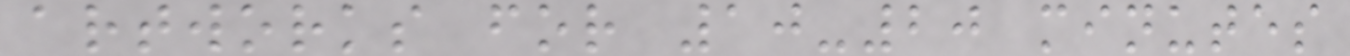artworks for 10-20 minutes
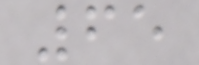65
